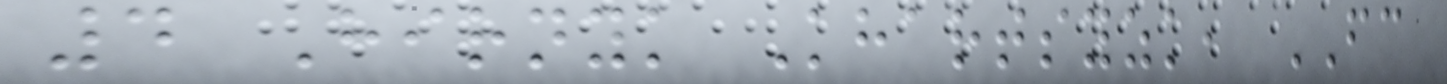4 Hirnyk Khartsyzk, FC
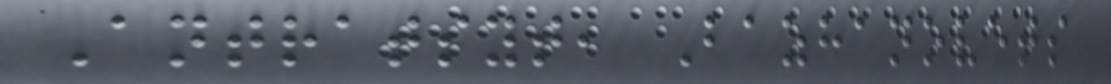Antratsyt, Bazhanovets
